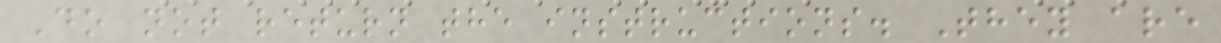Do not return the instructions. They are
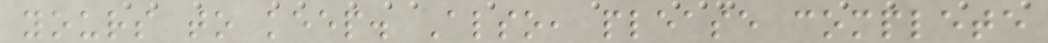yours to keep. Also, please complete
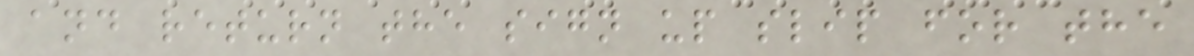and return the sign up slip for the
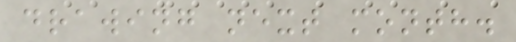drawing next month.
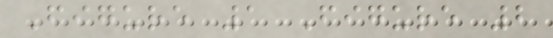Figure 1 Figure 2
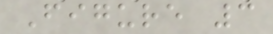Figure 3
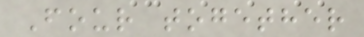Four together
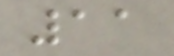11
